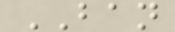BAN
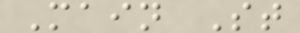Main St
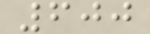600
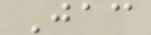Jac
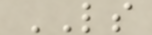LS
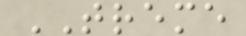TREME
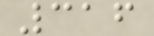316
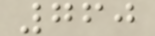760
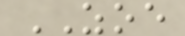ZOE
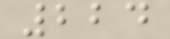224
